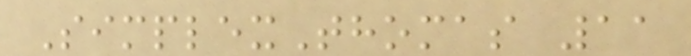SimplexThomas 11
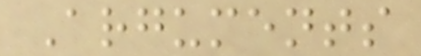Arguments
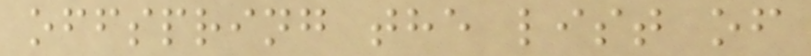offspring the list of
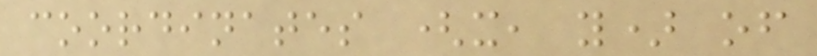coordinates (x, y) of
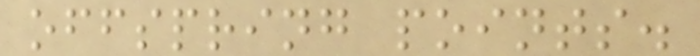offspring points.
